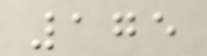175
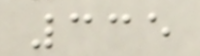335
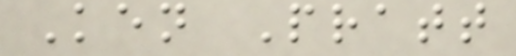Ken Pratt
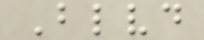Blvd
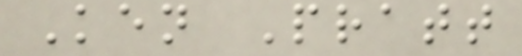Ken Pratt
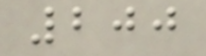200
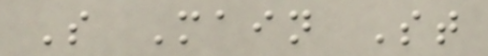S Main St
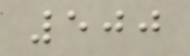500
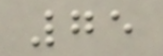75
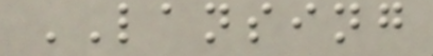LANSING
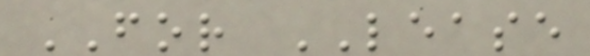FOR LEASE
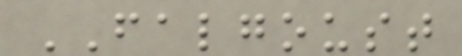FALGOUST
